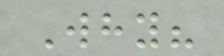Why?
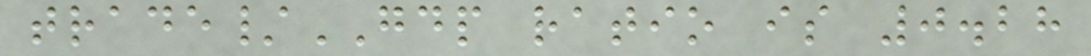trade/GDP ratio is 0.28
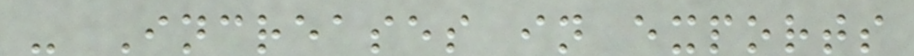- Increases in exports
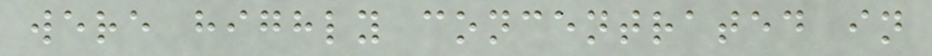were highly concentrated in
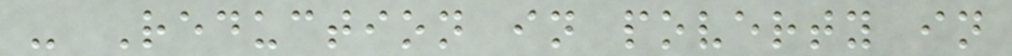- Reduction in poverty in
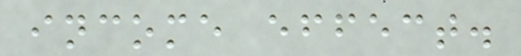income effect.
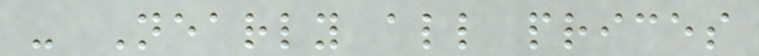- Nearly all prices
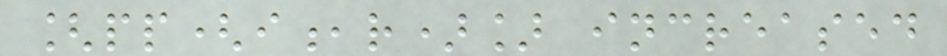[pp(i,r)] increased
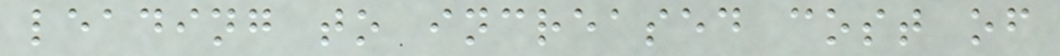leading to increased cost of
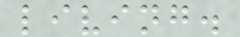living.
